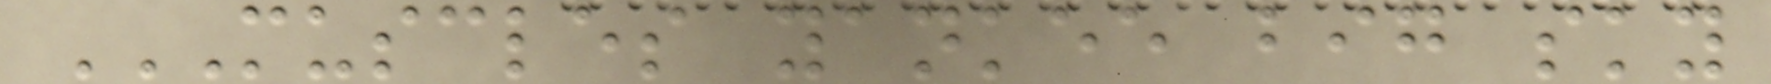MUSCLES YANKEE BIG SKY
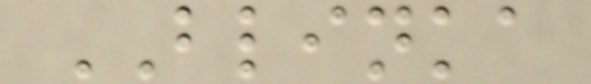BLINKA
